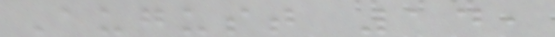August 14,
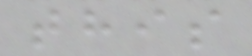this
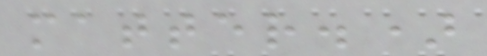matter.)
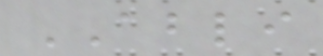ABLI
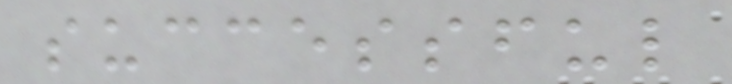successful
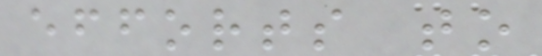efforts to
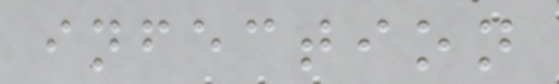infection
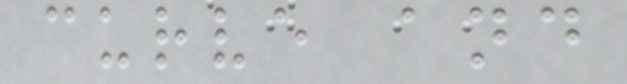curve and
